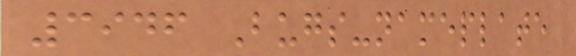3946 Bugs-nameplate
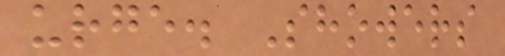urge. Showers
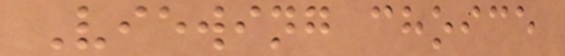Viewing choice
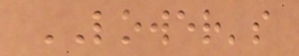LOWER's
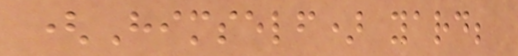(Himself) yard;
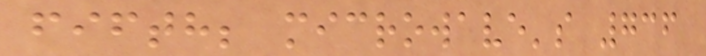fifth; microwave's 736
